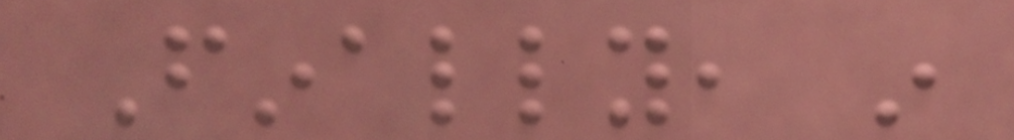Finally, in
